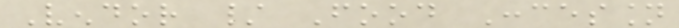Vendor / Food Concession
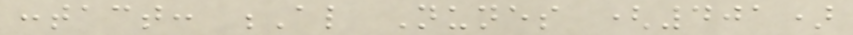contact: Al Nunes (401)
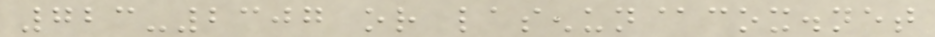723-2307 or lasenun@cox.net
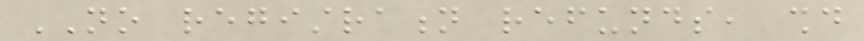NO registration refunds, should
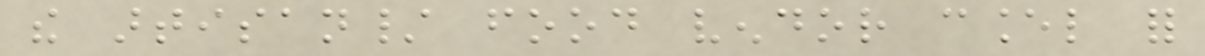the artisan/ food vendor cancel for
